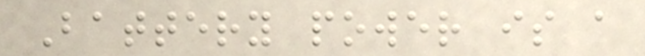Battery power is a
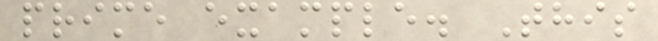prime example. This
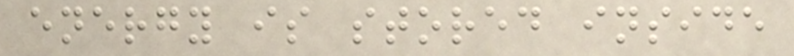energy is stored inside
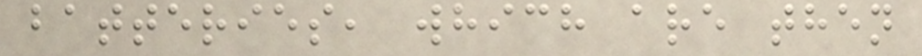batteries, which are then
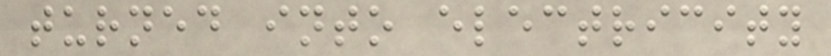turned into electricity
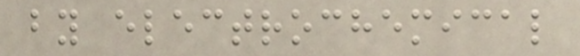by electrochemical
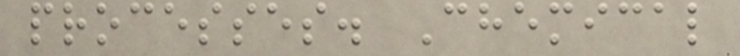processes. Chemical
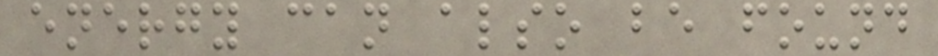energy can also be found
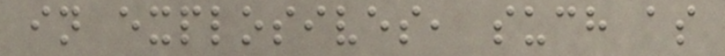in explosives, such as
